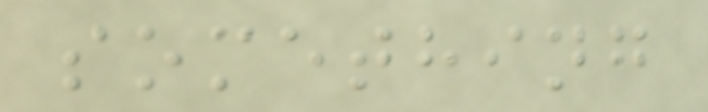something
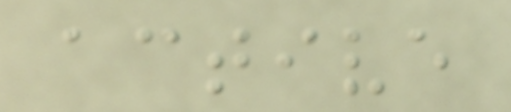active
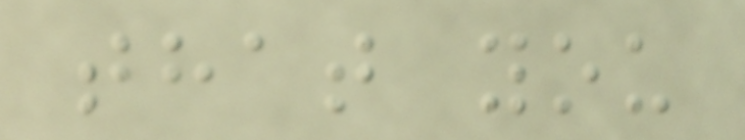that you
